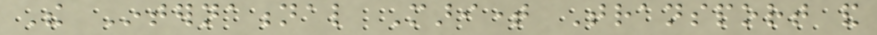The International Maritime Transport and
